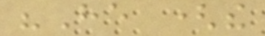"He (the
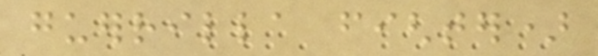guerrilla fighter)
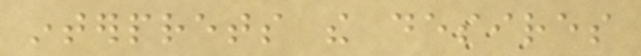interprets the desires
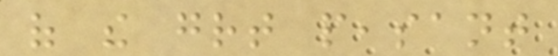of the great peasant
